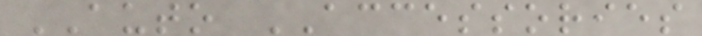AUTO ACCESSORIES
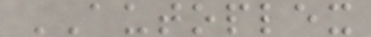AUTOPLEX
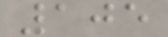105
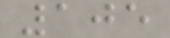105
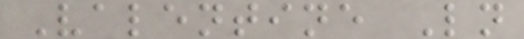Valentine Ln
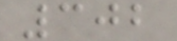302
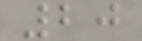20
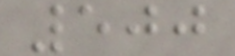500
